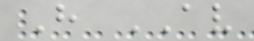H AV
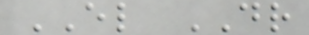EL DR
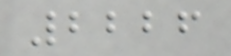2226
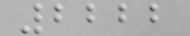2222
